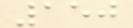150
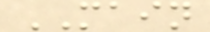MAIN
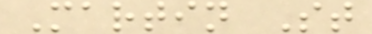Martin St
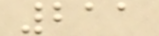211
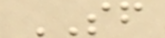SF
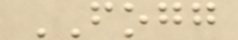FOGG
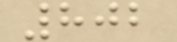802
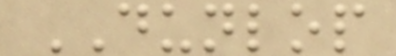DUNLOP
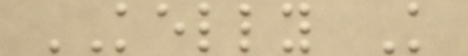KELLY K
